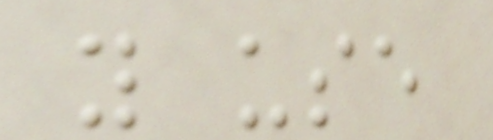you use
